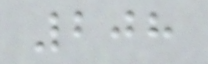208
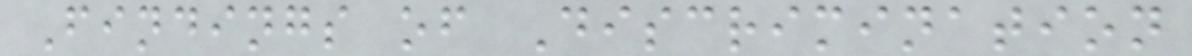Findings of Discrimination
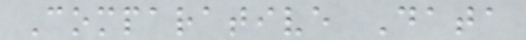Comparative Data
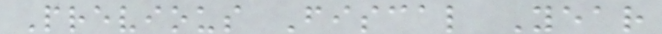Previous Fiscal Year
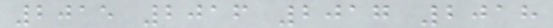2015 2016 2017 2018
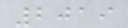2019
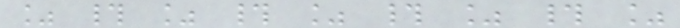% # % # % # % # %
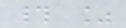# %
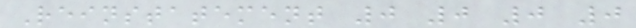Reinstatement 0 0 0 0
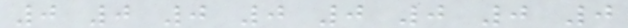0 0 0 0 0 0 0 0
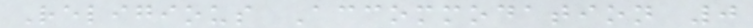Religious Accommodation 0
